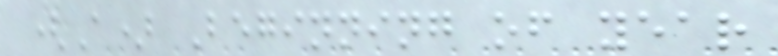(A) Beginning of year
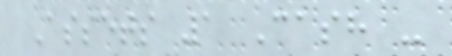Assets 1 Cash -
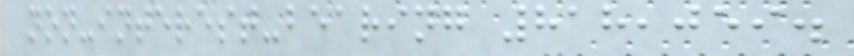non-interest-bearing 818,059.
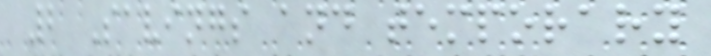2 Savings and temporary
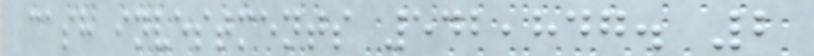cash investments 542,847. 2
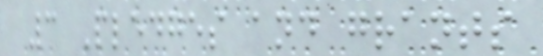3 Pledges and grants
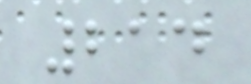214
